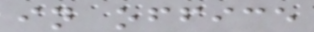in office
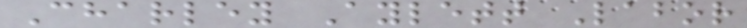Charley Aylett Labor
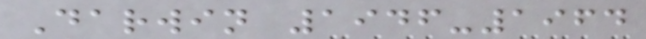Darwin 1946-1964
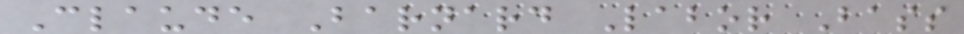Claude Barnard Labor Bass
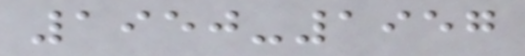1950-1957
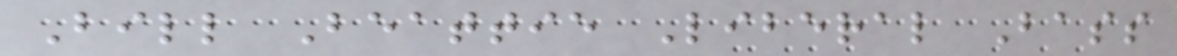Bill Beattie Liberal Bass
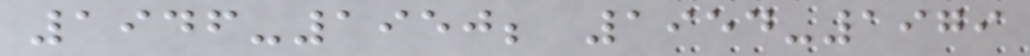1946-1950; 1954-1979
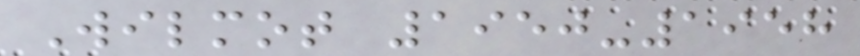Wilmot 1950-1958
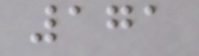171
